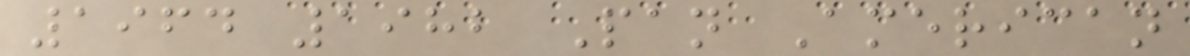1964 1982 Pan American
